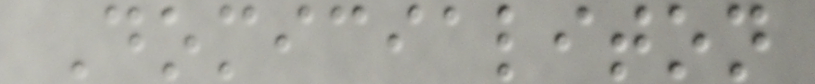Domicialiton
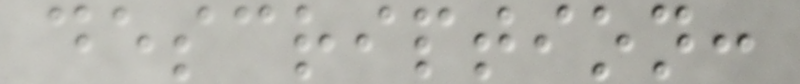description:
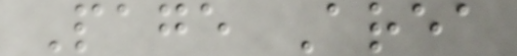Page Area
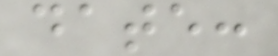date:
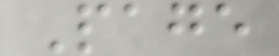Page
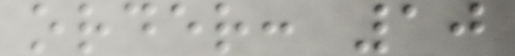order: 10
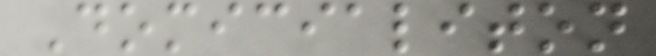Domicialiton
